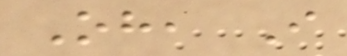Oh, I
